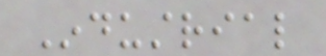Industrial
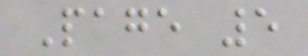Page 5
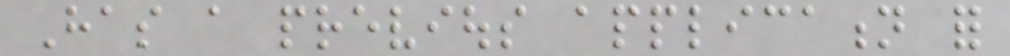Has a previous application for
